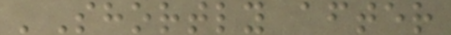'Shortly after
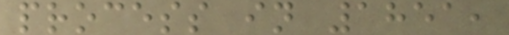process in 1851,
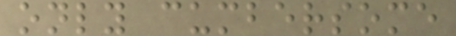only cumbersome
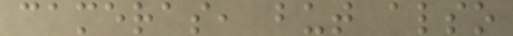cameras, but also
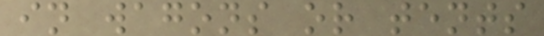in wagons or tents
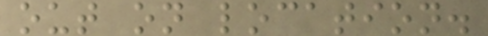out on location.
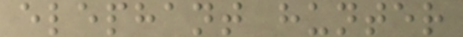elephant hunter
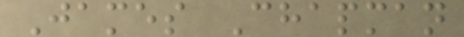James Chapman
